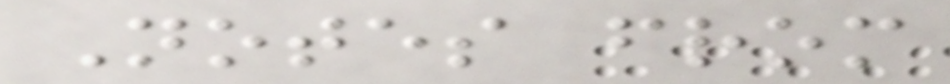Notes from
